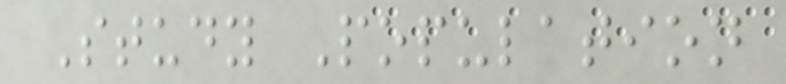Study Population
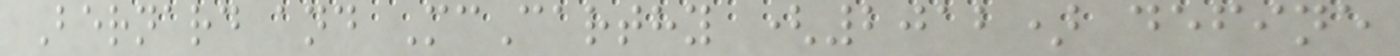Bernard and McCarthy (2012) define
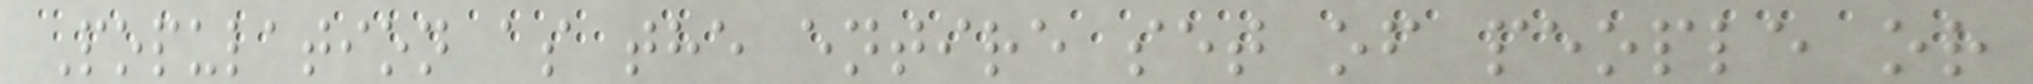Population as the entire set of people or
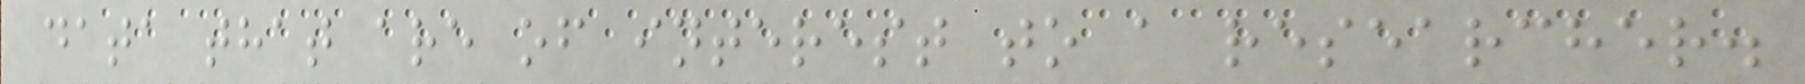data that are of interest to a researcher.
